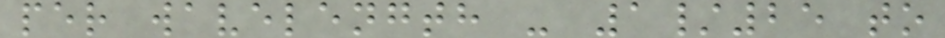per wavelength - 1/25 to
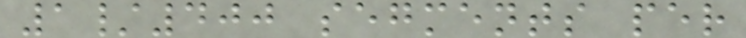1/400 segments per
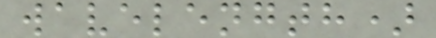wavelength)
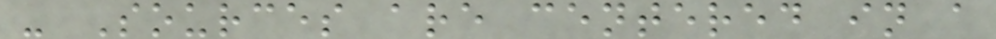- Sources are centered in a
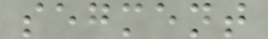segment
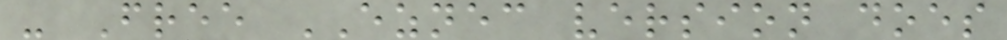- Free EZNEC version does
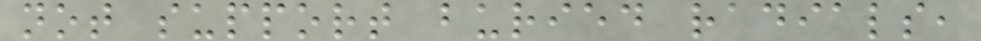not support buried radials,
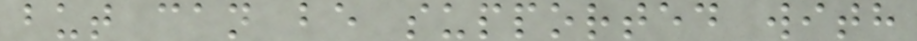but can be supported with
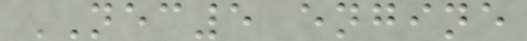NEC5 engine
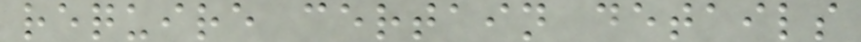require certain details
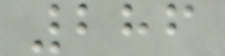286
